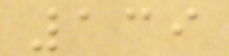139
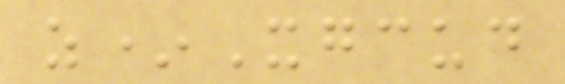z*Xgcud
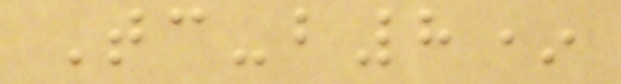Tc-b8*
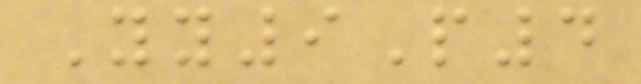Yy9P4
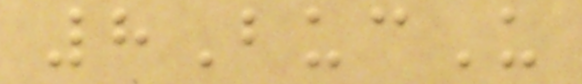8BucU
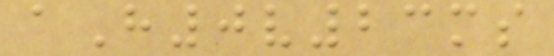aH0v23ms
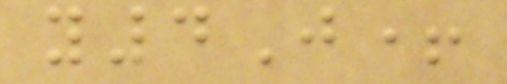y4J+
